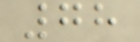78
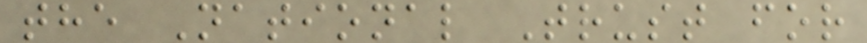the National Trust for
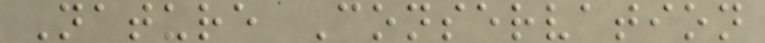Nature Conservation
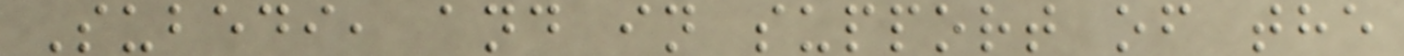Subedi, and in support of the
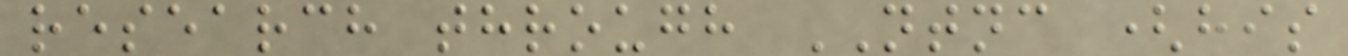research through NTNC (his
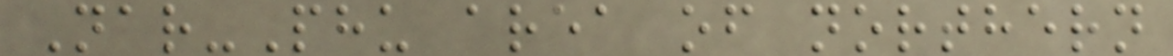Nar-Phu area of northern
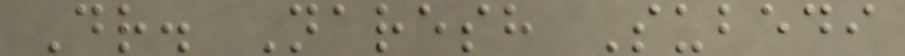Dr. Naresh Subedi
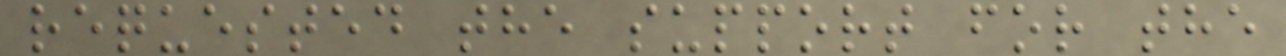requested the support for the
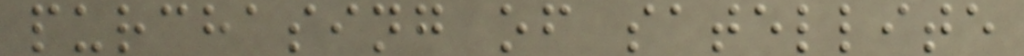purchasing of satellite
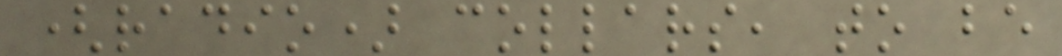(radio) collars, to be
